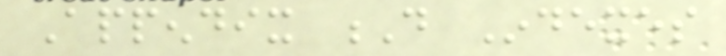Appendix D Indexes
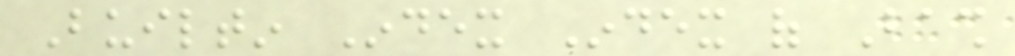Builtin Index Index of Bash
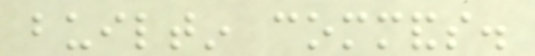builtin commands.
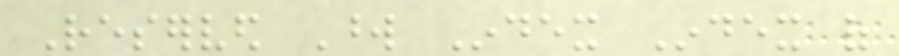Reserved Word Index Index of
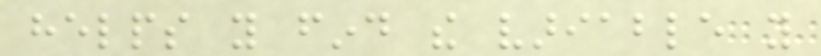helps you find the variable you
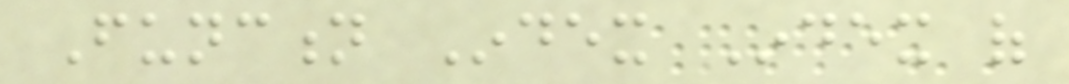Function Index Index of
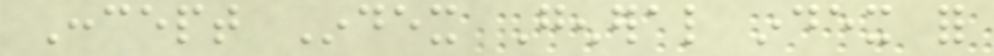Concept Index General index for
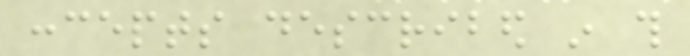concepts described in this
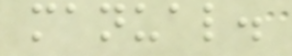manual.
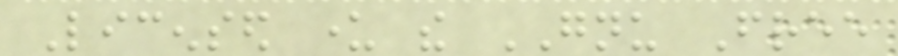Licensed under the GNU Free
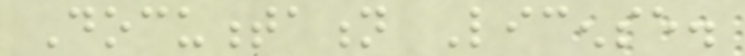Documentation License.
